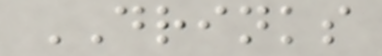DRINKS
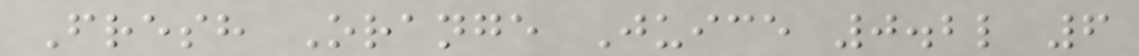Fresh Orange Juice 0.2l 6
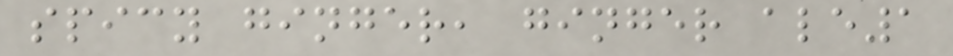spicy ginger, ginger ale1
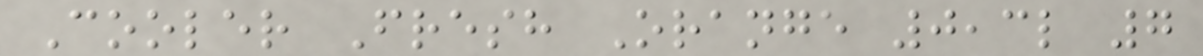Cooler Fresh Orange 0,3l 7
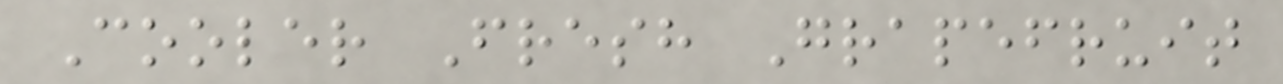Cooler Fresh Grapefruit
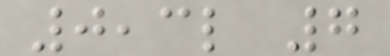0,3l 7
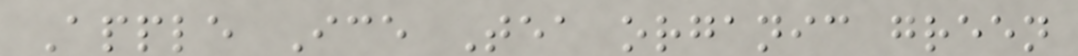Apple Ice Tea organic green
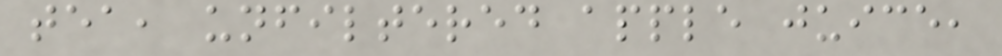tea, unfiltered apple juice,
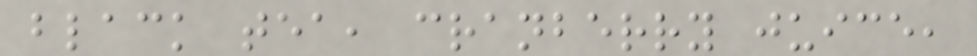black tea, cranberry juice,
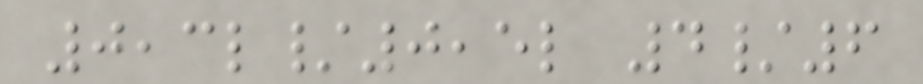0,3l/0,5l 4/6
